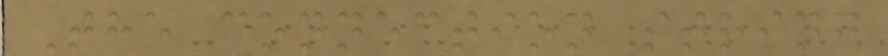The connection string
